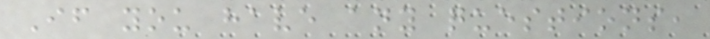If you have any questions,
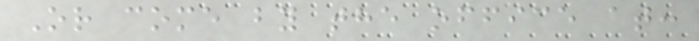Or come by the office at:
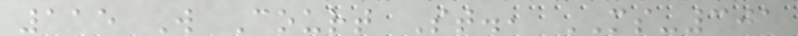115 W Court St., MS-301
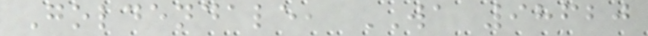Goldendale, WA 98620
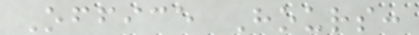Office Hours:
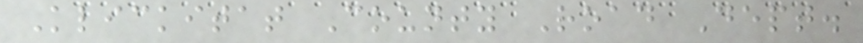Klickitat County Road Dept.
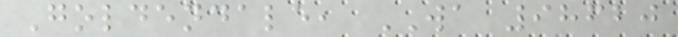Goldendale, WA 98620
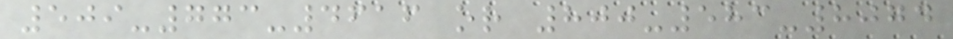509-773-4616 or 800-583-8074
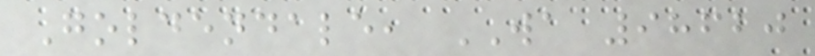Goldendale, WA 98620
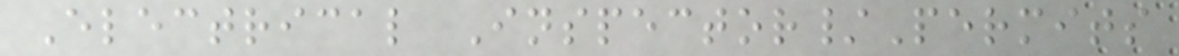Electrical Inspector/Permits
